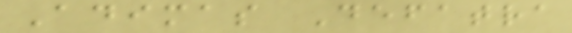Adimas Defatra
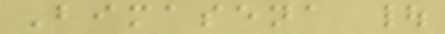Bimasena |
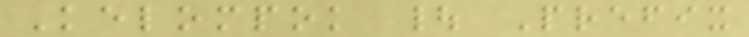Kelompok | Prefix
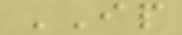IP
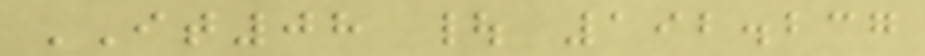IT08 | 192.237
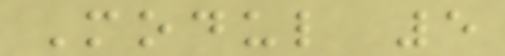Modul 5
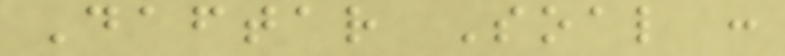Daftar Soal :
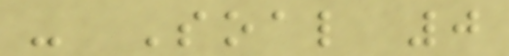- Soal 0
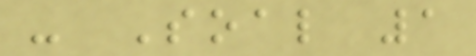- Soal 1
